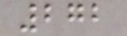272
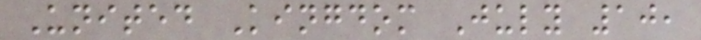United Kingdom July 10,
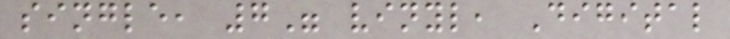single, 7" vinyl, Digital
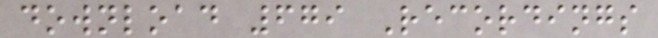download 679 Recordings
